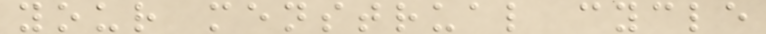your menstrual cycle
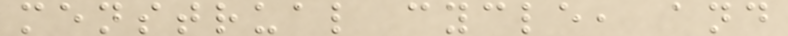menstrual cycle, and
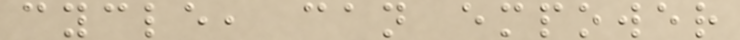cycle, can empower
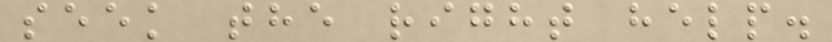seek the right help.
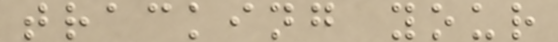tracking your
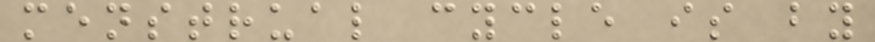menstrual cycle is by
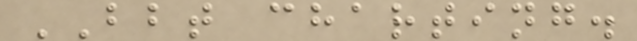BBT charting.
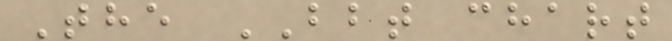The BBT chart
